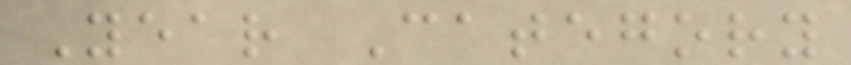Year Category
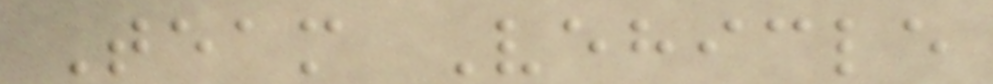Team Vehicle
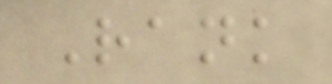Rank
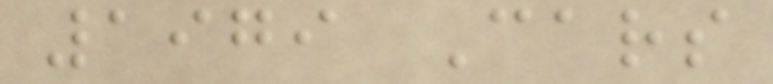1979 Cars
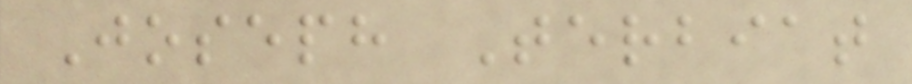Joseph Terbiat
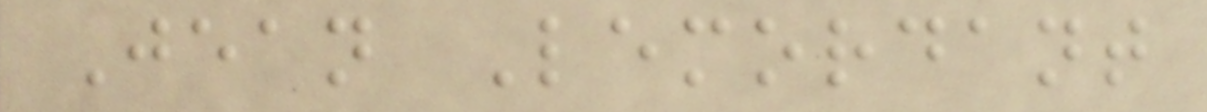Jean Lemordant
